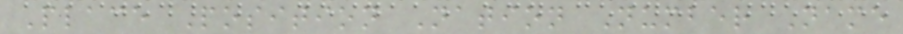Place Position Nation Number Name
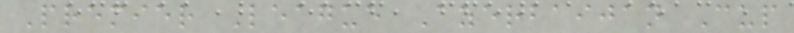Premier League Azerbaijan Cup
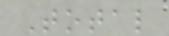Total
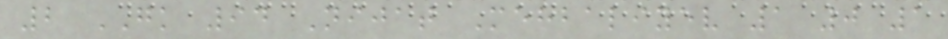2 GK 94 Nijat Mehbaliyev 1 0 1
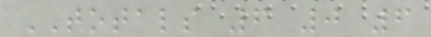TOTALS 6 0 6
